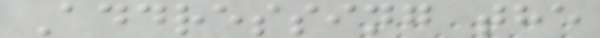Addressing the
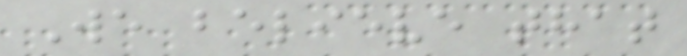We believe that
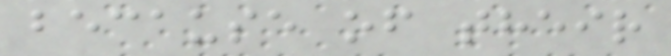because of their
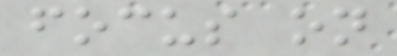focus on
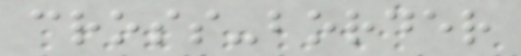cross-border
